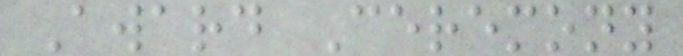Award Ceremony
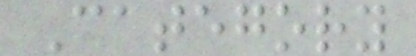Category
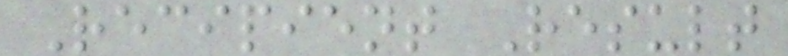Recipient Result
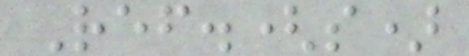Ref.(s)
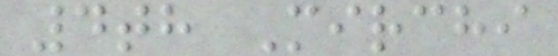4th Mirchi
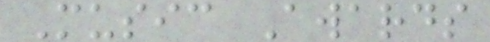Music Awards
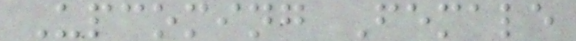Upcoming Female
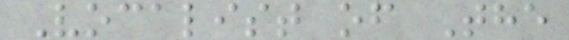Vocalist of The
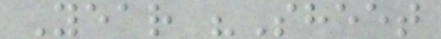Year "Sheet
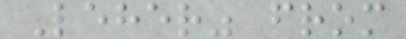Leher" from
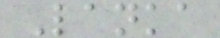Lanka
